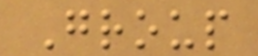Group
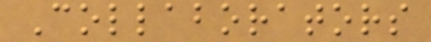Collaborators
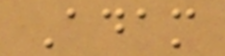Adam
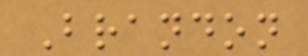Brandon
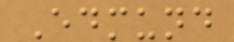Edmund
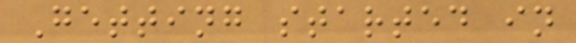Getting started in
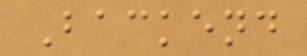Backend
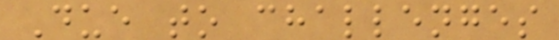Due to challenges
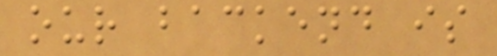our backend is
